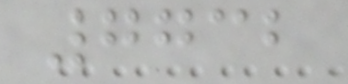7732
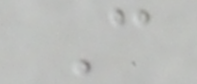C
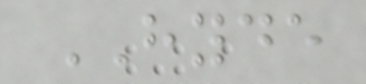HYDE
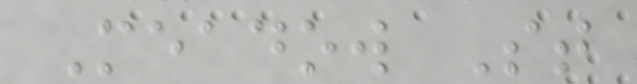Meadow St
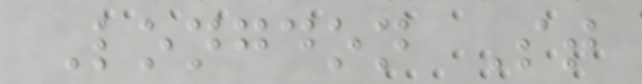Longdon St
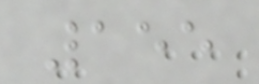155
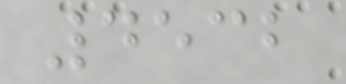4532
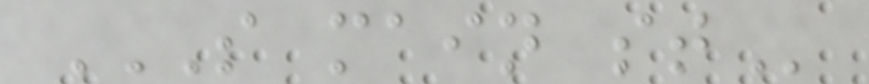S MAIN ST
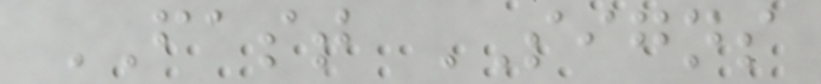FAST SIGNS
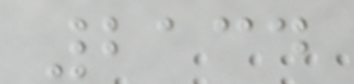2134
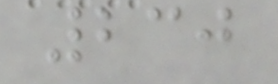230
